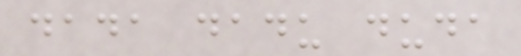dada dadu duda
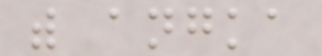with angka
